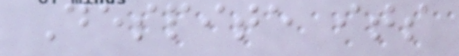Despite its
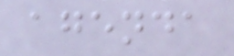agenda
